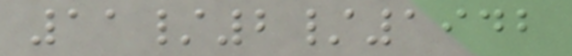11/2/1942
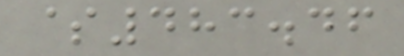$483.46
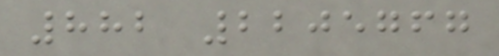882 2205767
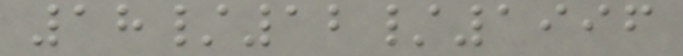18/12/1996
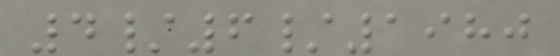4/6/1980
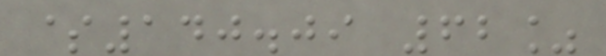$140.09 62%
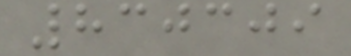830309
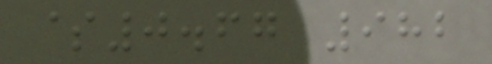$0.67 982
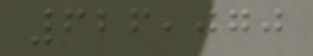626,070
